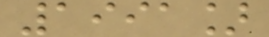1991]
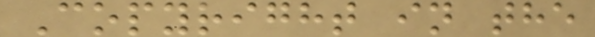Copyright in the
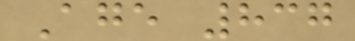Age 837
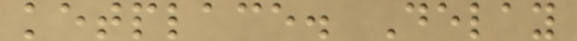ketplace. Delay
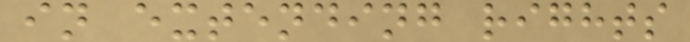in extending rights
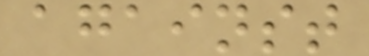against
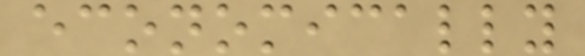economically
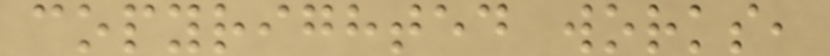copyrighted works,
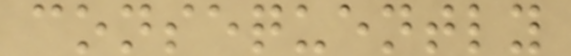consequently
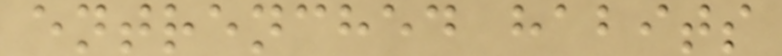entrenched habits
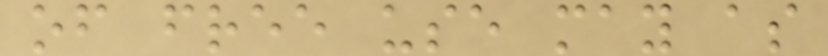of free use may as
